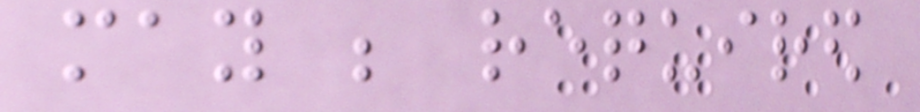may be required
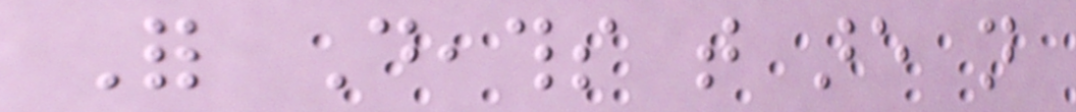For Deaths that are not
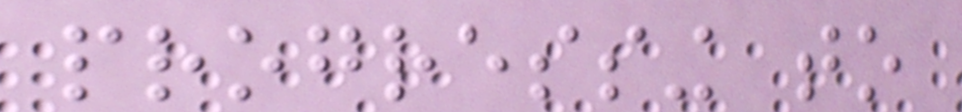progressing to
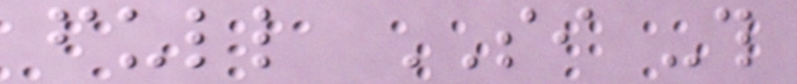full SI -this
